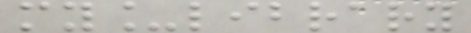my_library
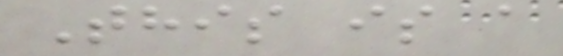This is a
